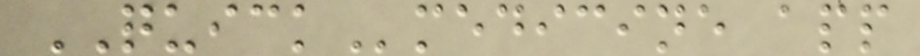QUICKmedicine app
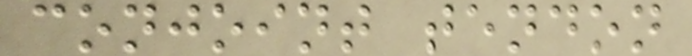conjoint tendon
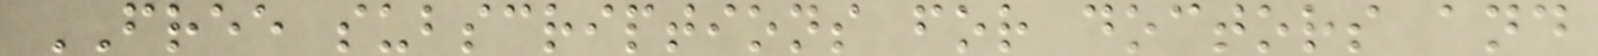FREE subscriptions for doctors and
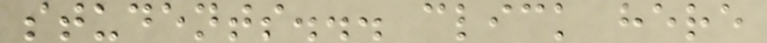students... click here
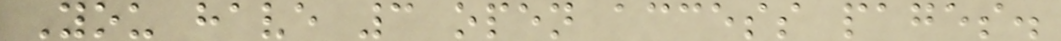You have 3 open access pages.
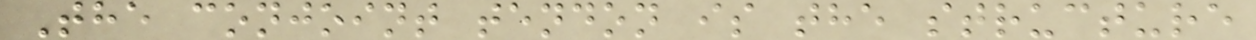The conjoint tendon is the structure
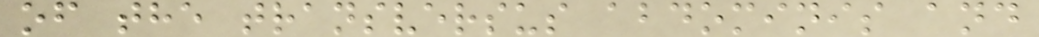of the transversus abdominis and
